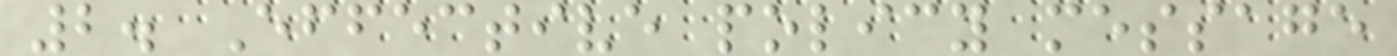2. Effective policy message
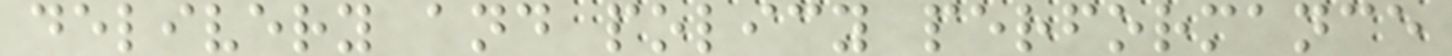delivery and policy performance
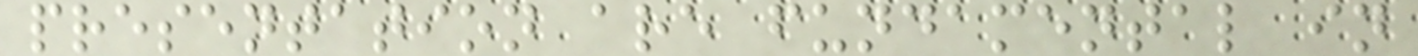presentation are fundamental in
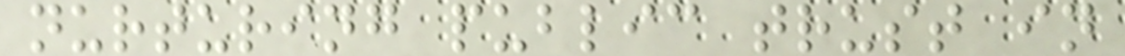nurturing public trust in
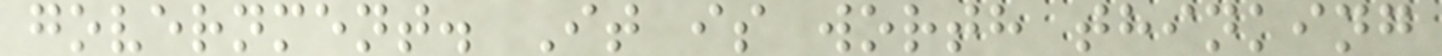government. It is worth thinking
